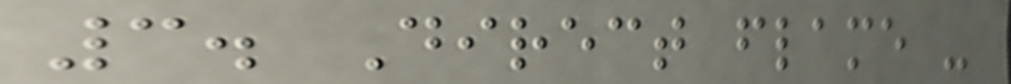3. Direct flame -
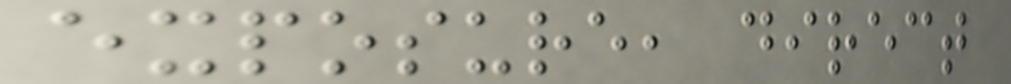exposure, direct
